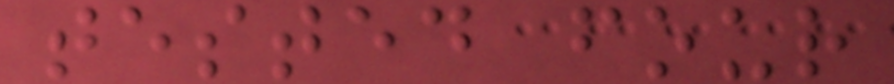tested four
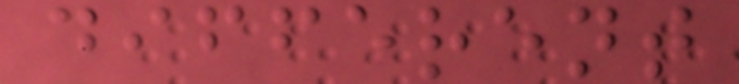different
